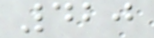420
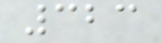323
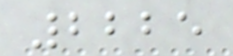2225
